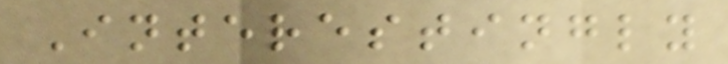Interestingly
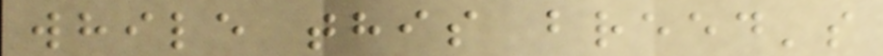while this breed's
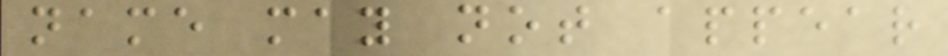name may not appear
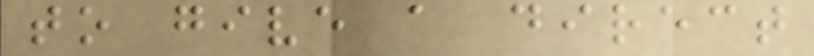to give a direct
